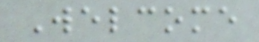Welcome
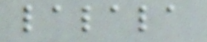lalala
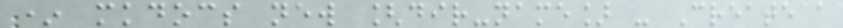* mkdocs new [dir-name] - Create a
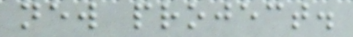new project.
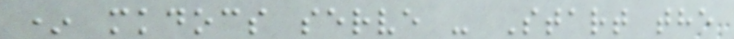* mkdocs serve - Start the
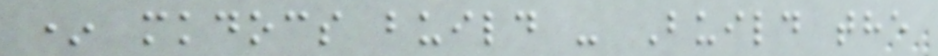* mkdocs build - Build the
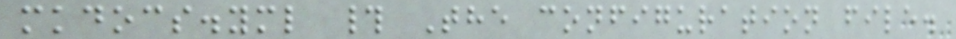mkdocs.yml # The configuration file.
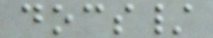docs/
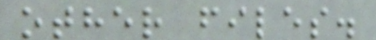other files.
